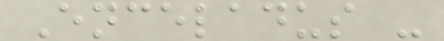Enceladus -
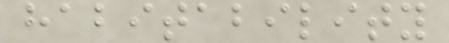habitability
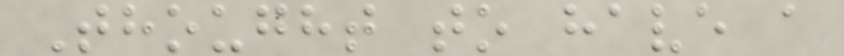Thought to have a
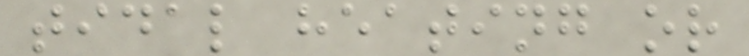tidal heating or
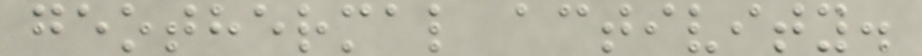geothermal activity.
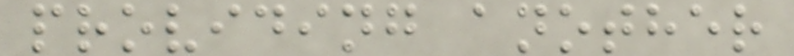providing another
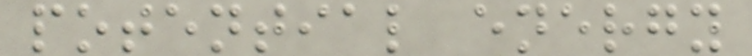potential energy
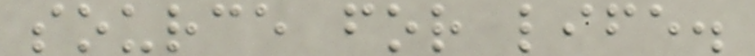source for life.
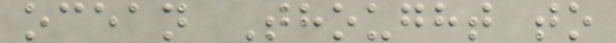ocean Thought to
